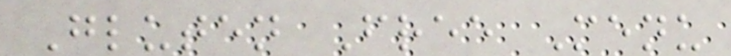Gluten Free Menu
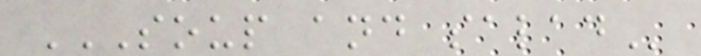SOUP AND SALAD
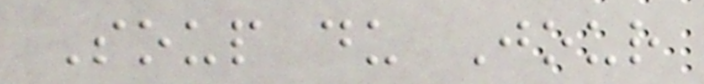Soup du Jour
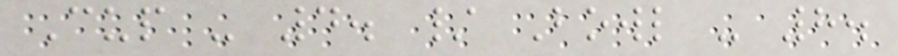Cup - 4. / Bowl - 8.
